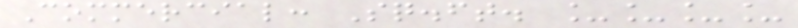Commercial: Sq.ft. ____
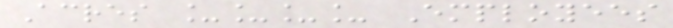Acres ____ Employees
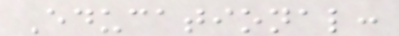Educational:
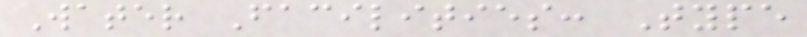Water Facilities: Type
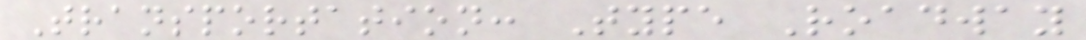Transportation: Type Roadway
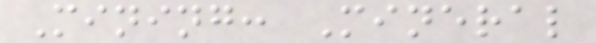Mining: Mineral
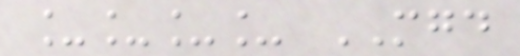____ MGD
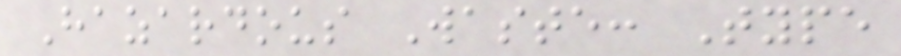Hazardous Waste: Type
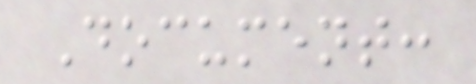Document:
